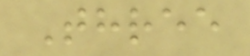Three
